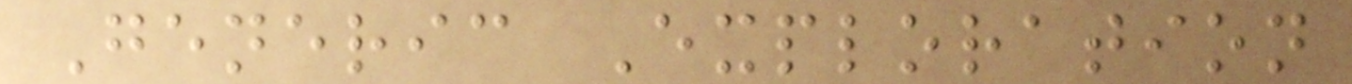Generic Exploration
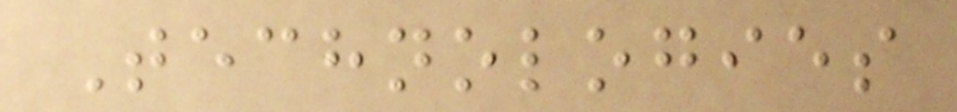Technologies
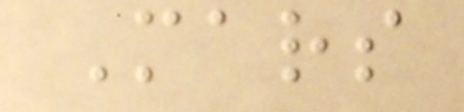Mars
